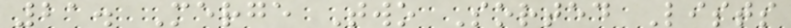21. Merge Two Sorted Lists
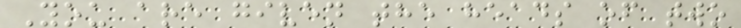You are given the heads of two
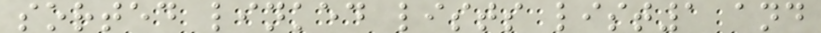sorted linked lists list1 and
